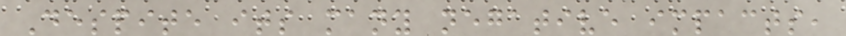Despite its many negative impacts,
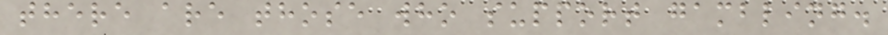there are those who support gambling.
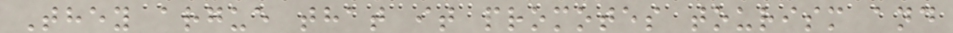They argue that it promotes tourism and
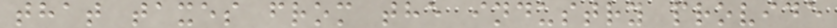that taxes from the industry provide
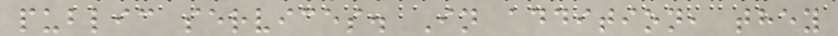public services. In addition, they
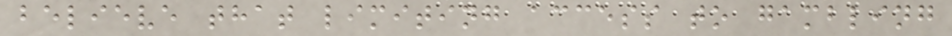believe that limiting access to gambling
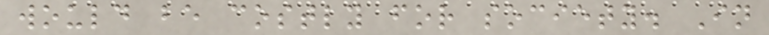would be costly for society. In
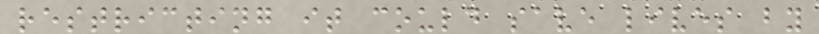restricting it could save lives by
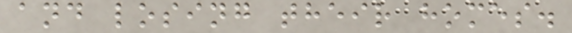and losing their homes.
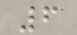6
